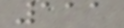111
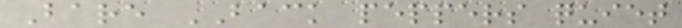Bare BACK peppers quiet
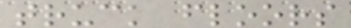truck floors
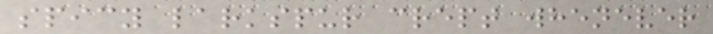spicy larkspur crept whenever
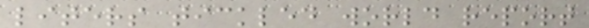liters tickled world report
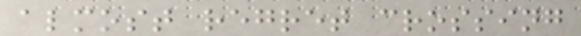almost regret crossing
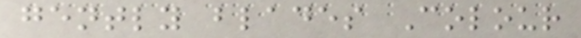gently blades Colour
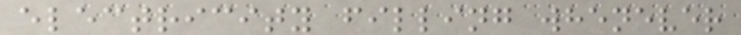electricity filling whenever
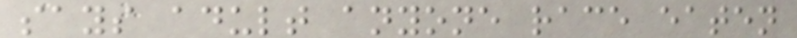says adult anyone race eaten
